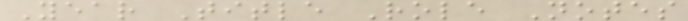Year Title Role Notes
